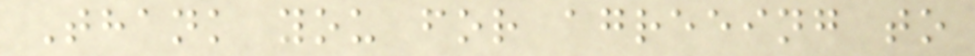Thank you for agreeing to
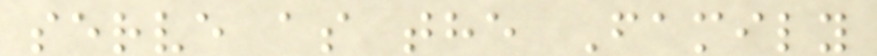serve as the Family
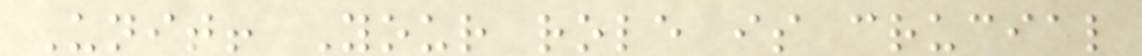Unit! Your role is crucial
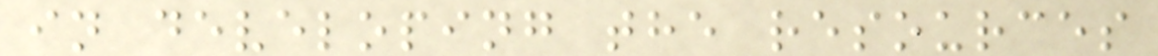in developing the resources
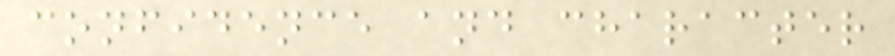confidence and character
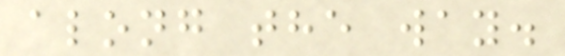along the way.
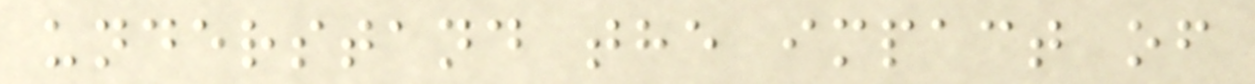understand the impact of
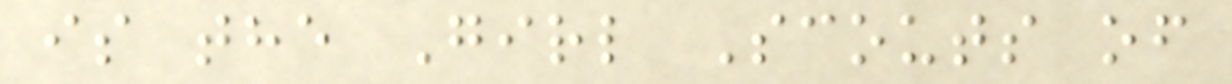is the Girl Scouts of
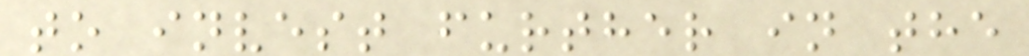to invest further in the
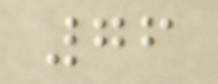76
